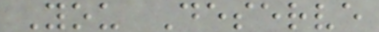You Deserve
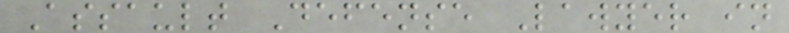Assault Defense Lawyer in
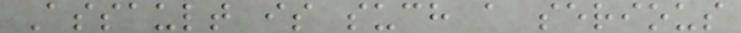Assault is such a serious
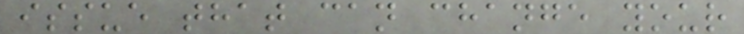issue that can change your
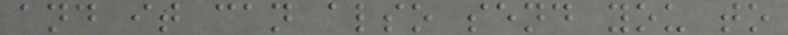and it can also send you to
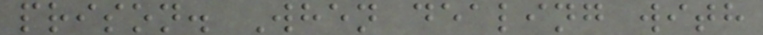prison. When dealing with
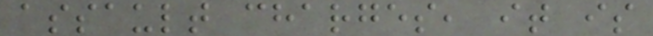assault charges, it is
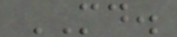MD.
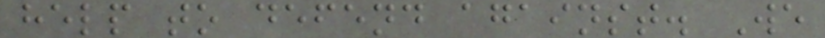help to defend against. We
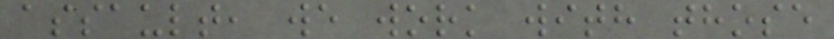assault, we work with those
